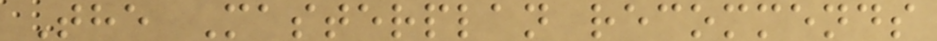The Masterplan recommends
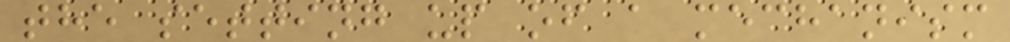the setting up of a mechanism
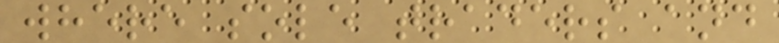where sole traders and
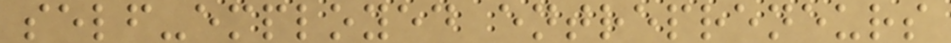self-employed entrepreneurs
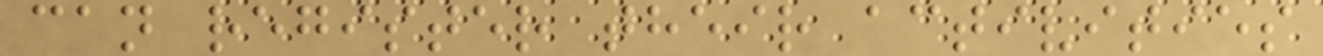can register their activities
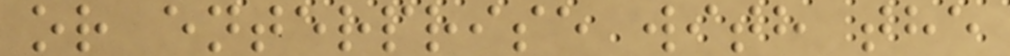or enterprise with the
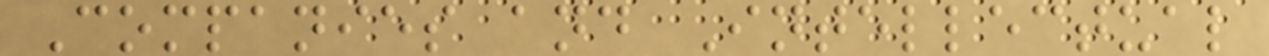Companies and Intellectual
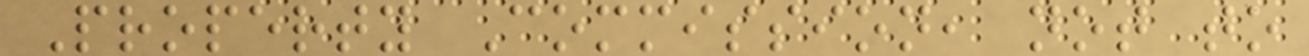Property Commission, not to
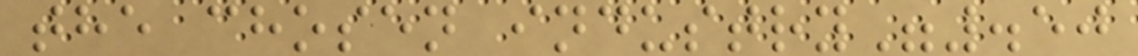the chosen industry".50
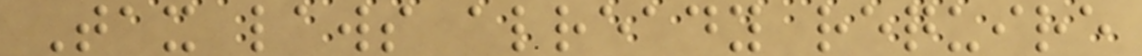Tax laws already require
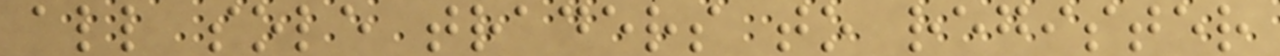all sole traders to register
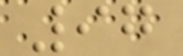97
